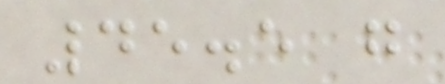45.5 g
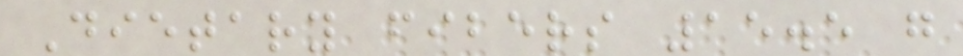Dietary fibers 15.5 g
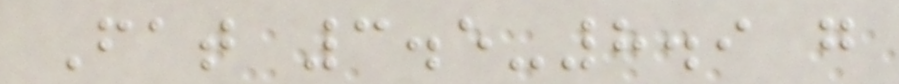Fat 3.5-8.9 g
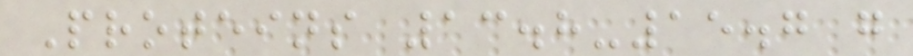Proteins 13.8-15.7 g
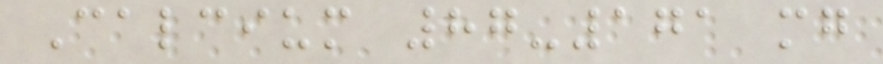Calcium 87-171 mg
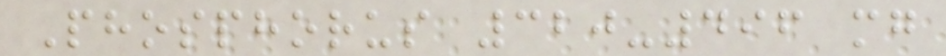Phosphorus 320-496 mg
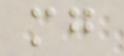mg
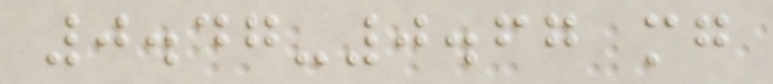0.47-0.67 mg
